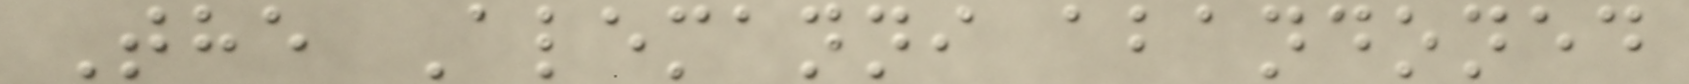The Alemanni abandoned
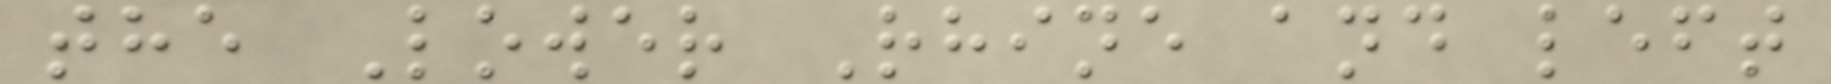the Lower Rhine and left
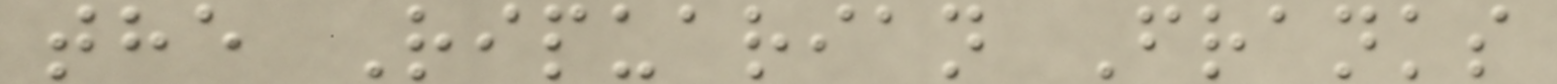the Ripuarian Franks
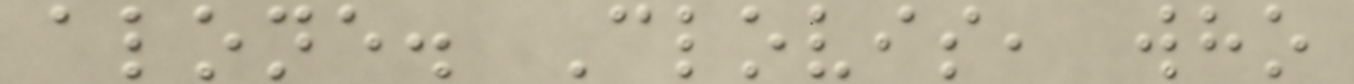alone. Clovis, who
